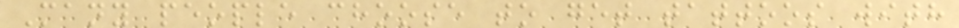Many people choose to get tattoos with
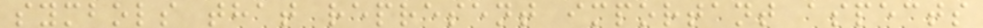symbols that represent important aspects
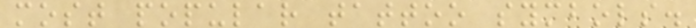most popular tattoo symbols.
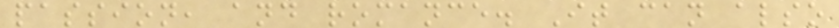passion, and romance. It can also
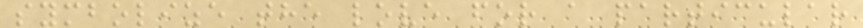symbolize the love for a particular
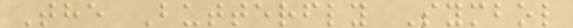The Butterfly Symbol
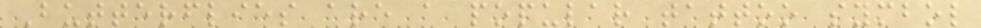Butterflies are a popular tattoo symbol
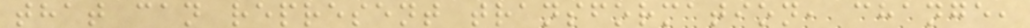that can represent transformation, change,
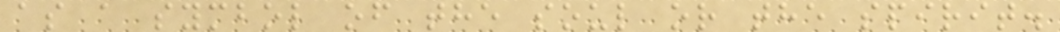as a symbol of the soul or the spirit.
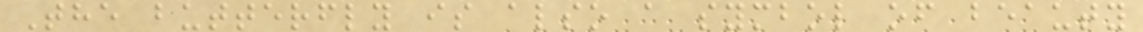The butterfly is also a symbol of beauty
